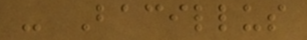- Bacillus
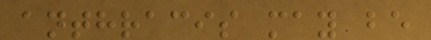anthracis may be
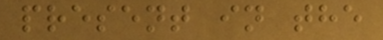present in the
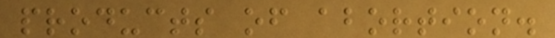products of abortion.
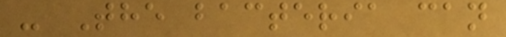- The bacteria can
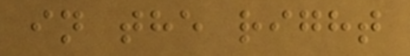in the right
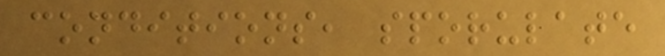conditions, sporulate
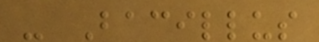- Bacillus
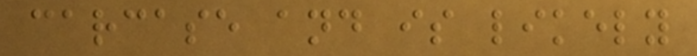carcase and is likely
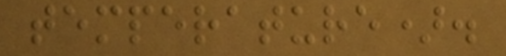temperature).
